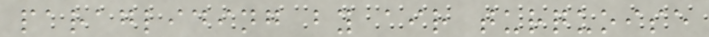paragliding by air turquoise
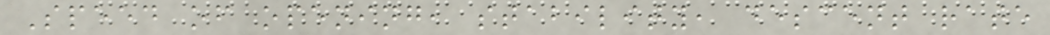Speed of opening, stability, descent rate
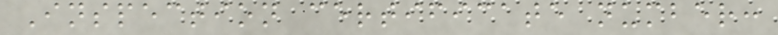Inspection certificate number:
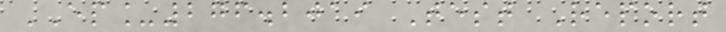EP_276.2019 Test Report
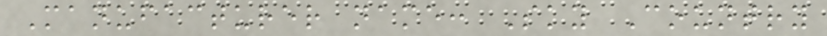Manufacturer name: Sky Country
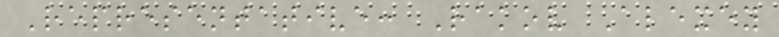Representative: Rakov Alexey
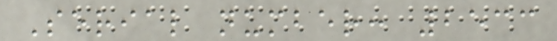Serial number: 2533
